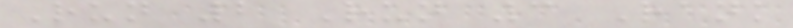Run 2 Run 3 Rank
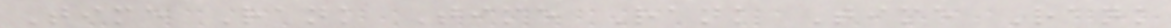Time Rank Time Rank Time Rank
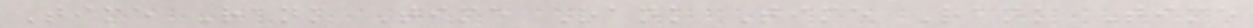Time Rank Time Rank Time Rank Time
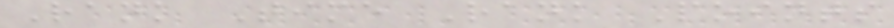Rank Time Rank Points
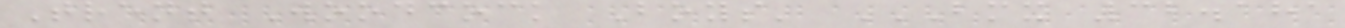Trent Woodcock Boys' BMX 32.181
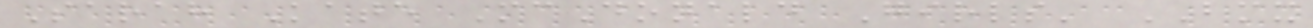Sarah Kate McDonald Girls' BMX
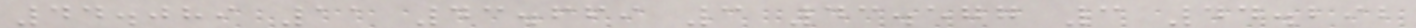44.089 11 43.669 3 43.577 3 44.292
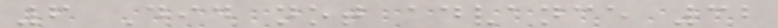6 Did not advance 32
